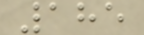185
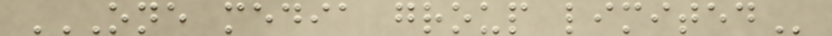ONE MEDIA GROUP LIMITED
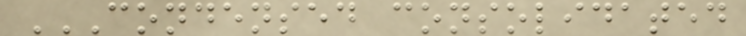CONDENSED CONSOLIDATED
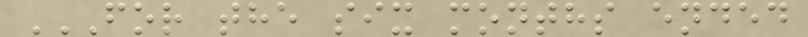FOR THE SIX MONTHS ENDED
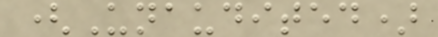(Unaudited)
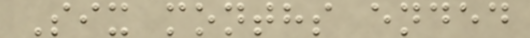Six months ended
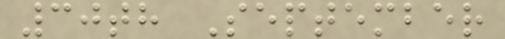30th September
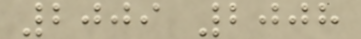2009 2008
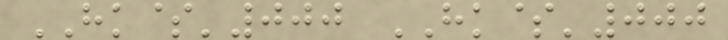HK$'000 HK$'000
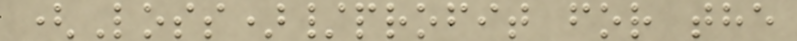(Loss)/profit for the
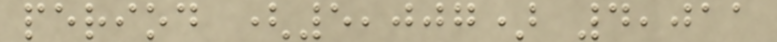period (5,007) 4,011
